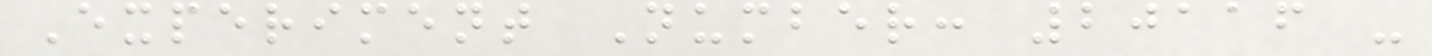Experiment Number: 20116 -
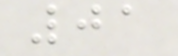01
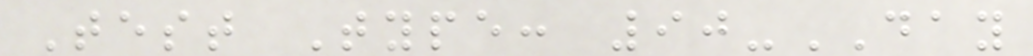Test Type: 90-DAY
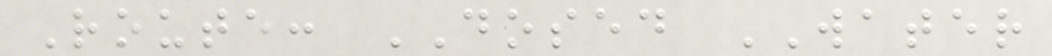Route: DOSED WATER
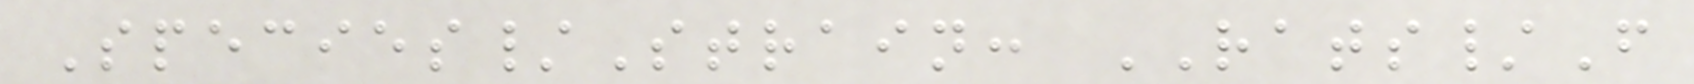Species/Strain: RATS/F
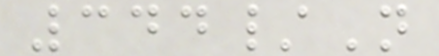344/N
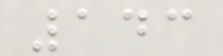143
